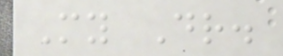My Dr.
